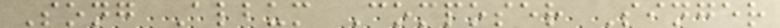Song Album Composer Singer
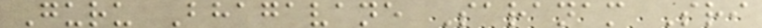Guru Bhagavane Saranam Sri
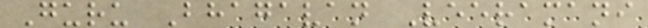Guru Bhagavan Veeramani
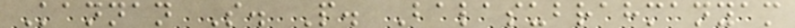Kannan S. P. Balasubrahmanyam
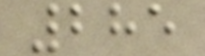285
